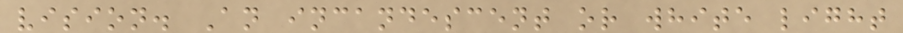vision. An incandescent or white light
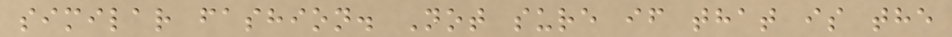similar fashion. Not sure if that is the
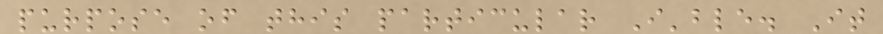purpose of this particular I'ble. It
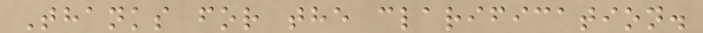Thanks for the clarification.
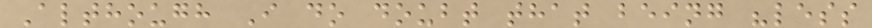Although I do doubt that being "less
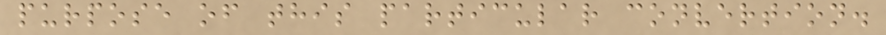purpose of this particular convertion.
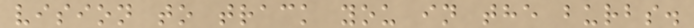vision to track you in the burbs.
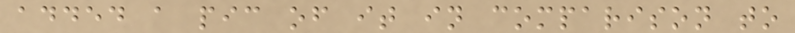added a pic of it in comparison to
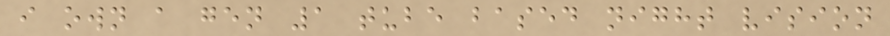i own a gen 1 tube based night vision
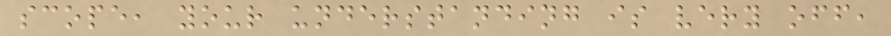scope, your understanding is very off,
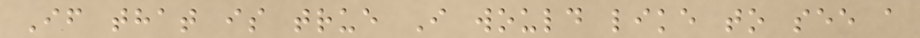If that is true I would like to see a
